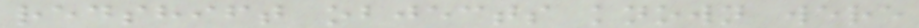redshift objects known were
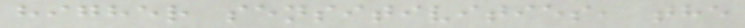higher sensitivities, the
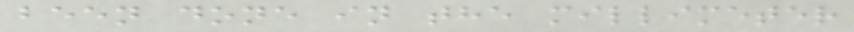been done in the millimeter
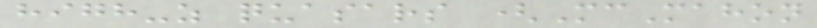high-z quasars (McMahon
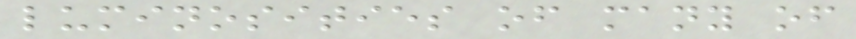luminosities of many of
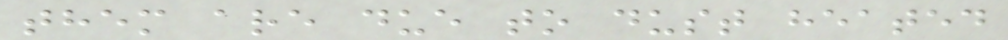them are due to dust heated
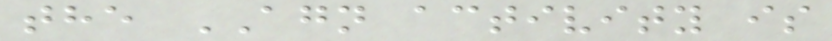the AGN activity is
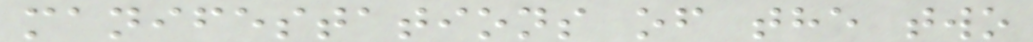manifestations of the two
